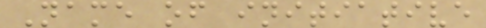Name of initiative
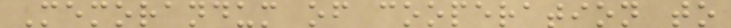Memorandum of cooperation to
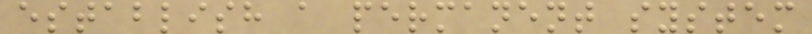establish a permanent system
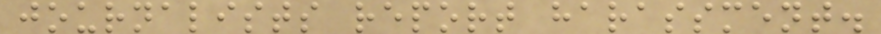journalists report harassment.
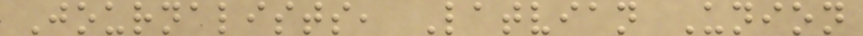Journalists, Latvian Union
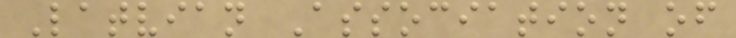Latvian Association of
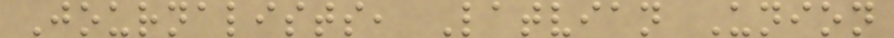Journalists, Latvian Union
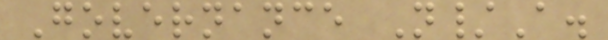Governance N/A.
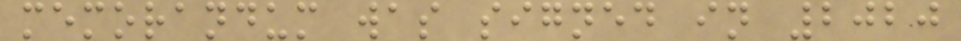memorandum was signed in 2020
